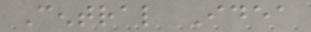Central Idea
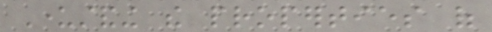Understanding the properties of
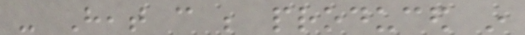- Heat can be produced in
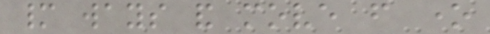many ways and move from one
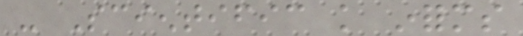- Scientific knowledge informs
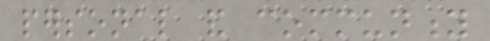personal and community
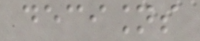decisions
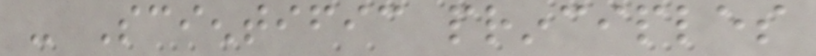- Scientific principles
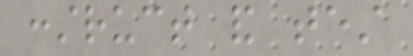construct and test
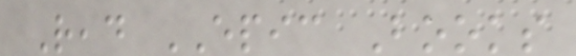Read EPIC Books
